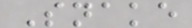Snake
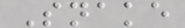Snake
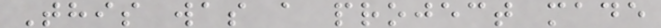This was a project made
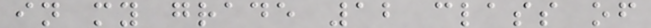in my grade 12 class of
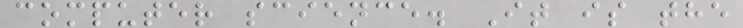computer science. It is the
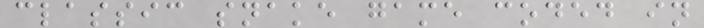classic snake game coded in
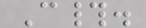C#.
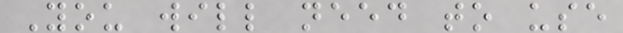You will need to use
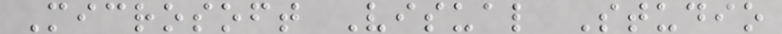Microsoft Visual Studio
